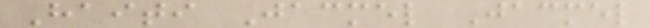Haiti Jacmel Jacmel
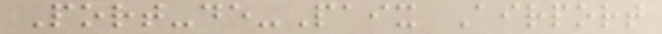Port-de-Paix Airport
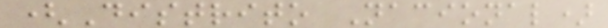(Distrito Nacional)
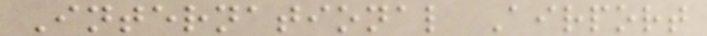International Airport
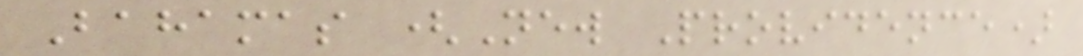Bahamas (New Providence)
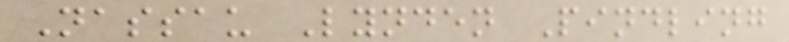Nassau Lynden Pindling
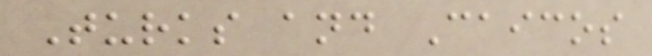Turks and Caicos
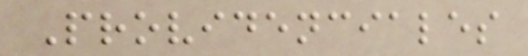Providenciales
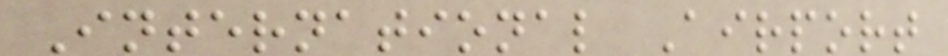International Airport
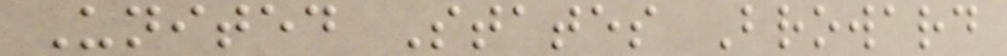United States Broward
